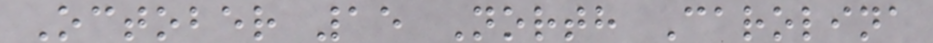October 15 North Carolina
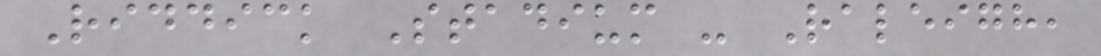Riddick Stadium - Raleigh,
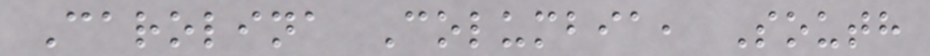Carolina Columbia, South
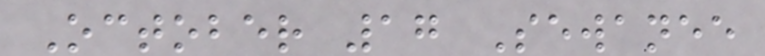October 17 Sewanee
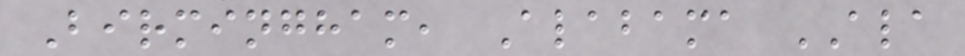Birmingham, Alabama ALA
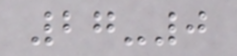27-0
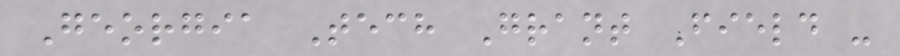Georgia Tech Grant Field -
